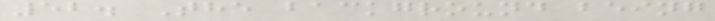52. The background being
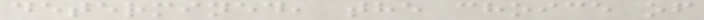determined, the choice of
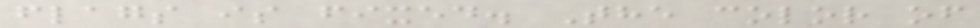flags is fixed. The color of
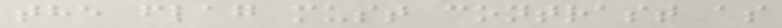the flag must contrast as
